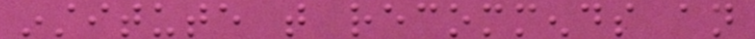institute that recommends an
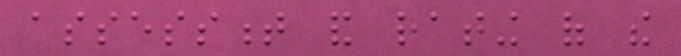assessment and rating of the
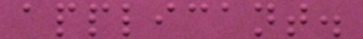applicant.
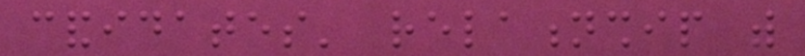candidates' relationship with
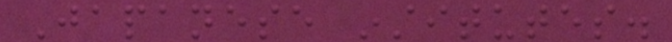Japanese institutes.
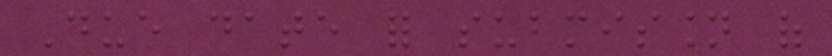Due date for submission of
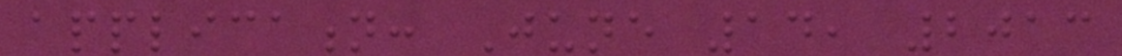application: June 14, 2013
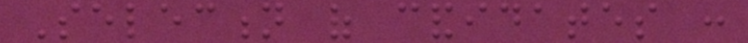Selection of candidates :
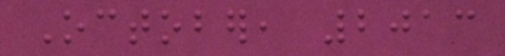October, 2013
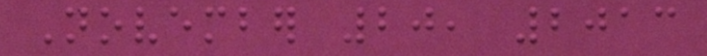November 20, 2013
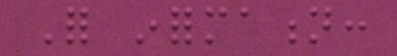For information:
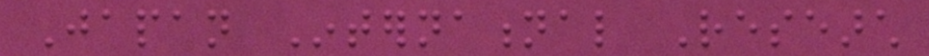Japan International Research
